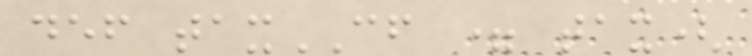def taxCF = tax(
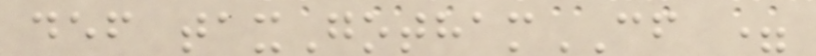def taxGothamCF =
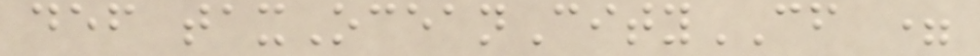def taxOceanCityCF =
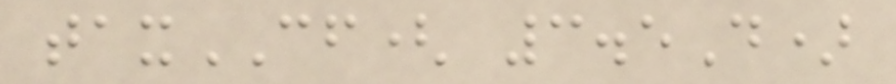taxCF( 3.5D)
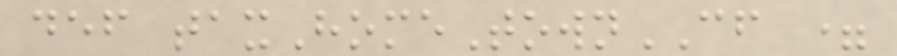def taxHomeTownCF =
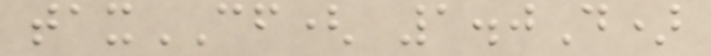taxCF( 1.0D)
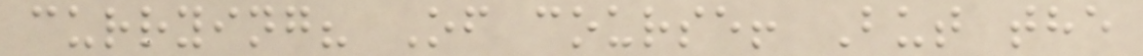currying? Of course! But the
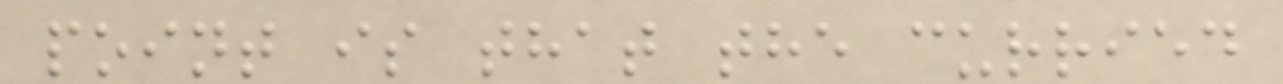point is that the curried
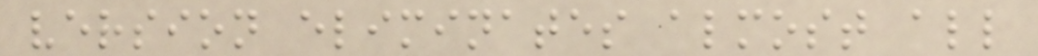version eliminates almost all
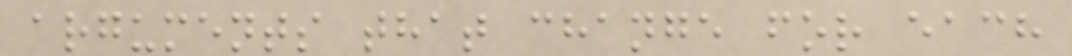arguments that change for each
